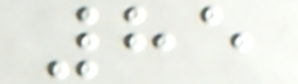85
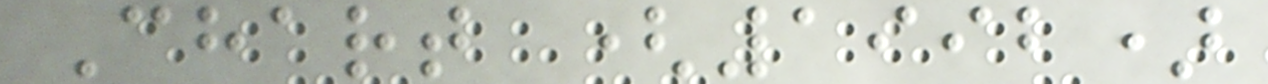Chart (1992)
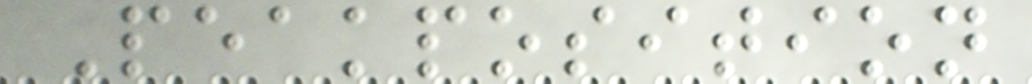Peakposition
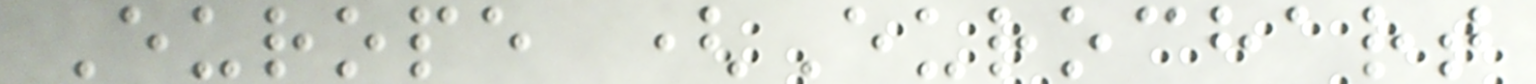Europe (Eurochart
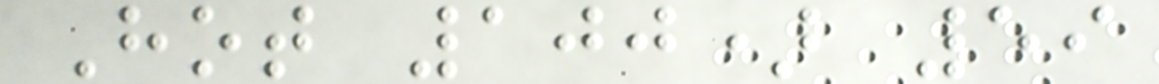Hot 100) 59
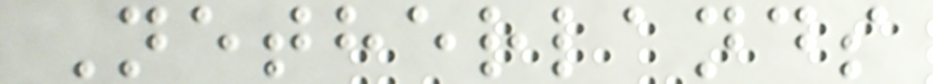Netherlands
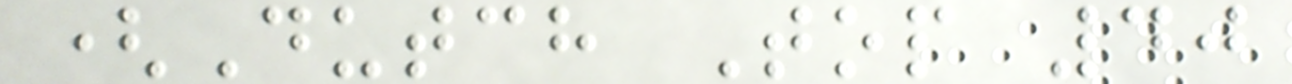(Dutch Top 40
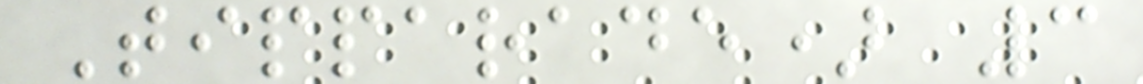Tipparade) 3
